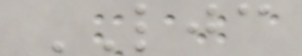LJC
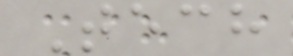Tech
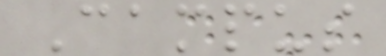Campus
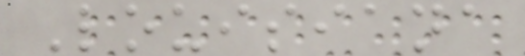Louisiana
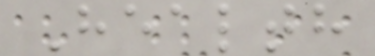Health
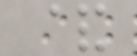&
